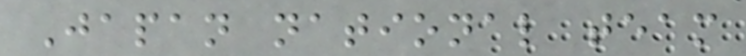Japan national team
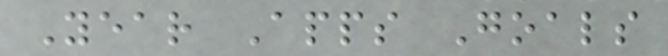Year Apps Goals
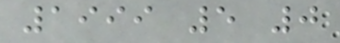1999 5 0
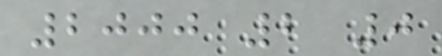2000 2 0
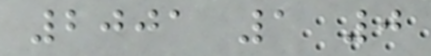2001 1 0
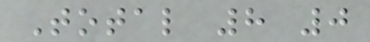Total 8 0
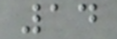14
